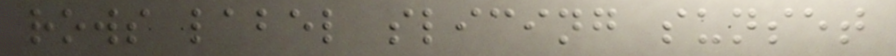rows label slicing sunset
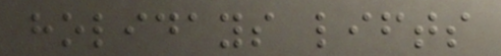holidays lifts
